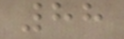88
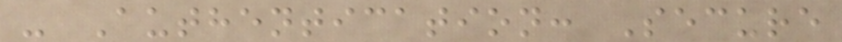- Authentication: Secure
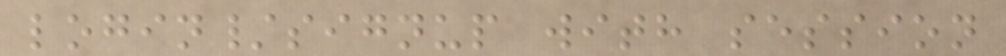login/signup with session
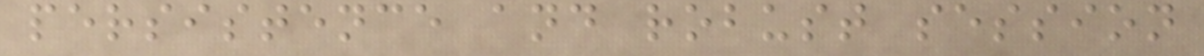persistence and robust session
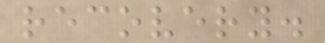recovery.
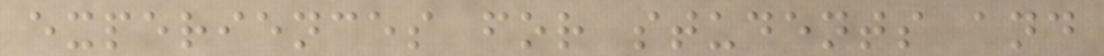experiences for students and
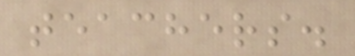teachers.
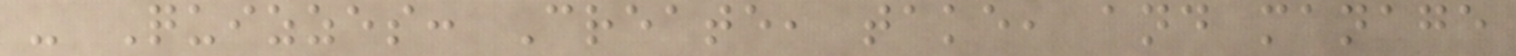- Quizzes: Create, take, and manage
